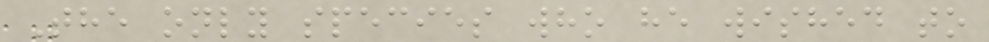The only species who he wished to
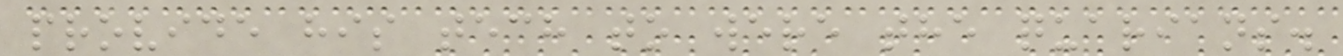provide his tech to were the quarians.
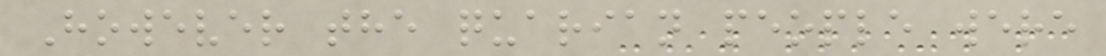However the quarian people were
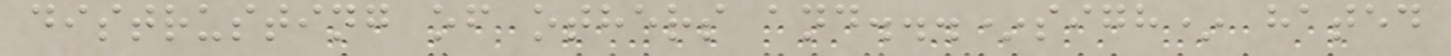distrusting of others and...*sigh* hated
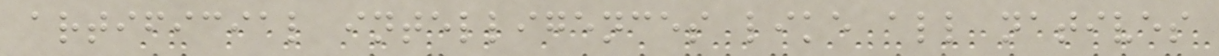artificial intelligences like all natives
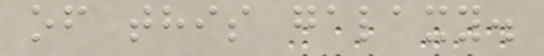of this galaxy.
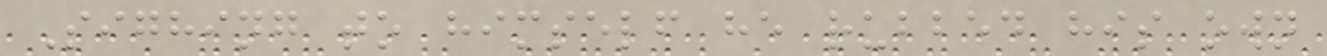Sighing to himself he rubbed his own
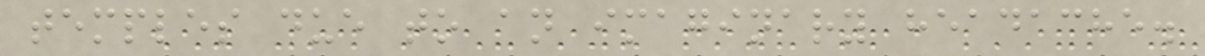temples due to an imaginary headache.
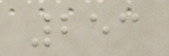253
